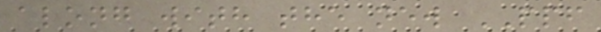along with the new PPF
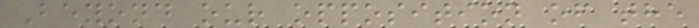Beyond our opposition of the
